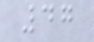47
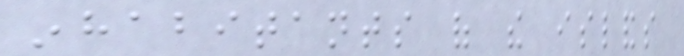inhabitants of the islands
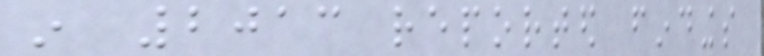in 2013 reported findings
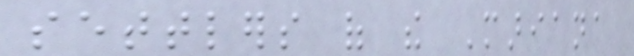settlers of the Mariana
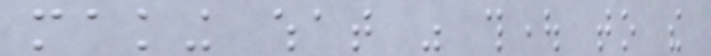making what was thought to the
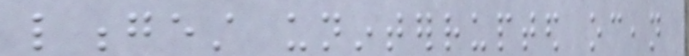longest uninterrupted ocean
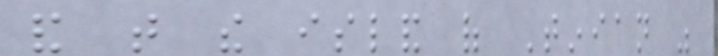and that the island of Tinian was
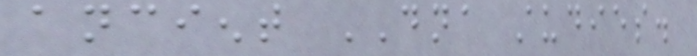ancient DNA studies.
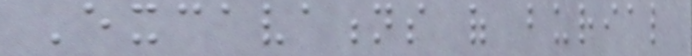Excavations of burial
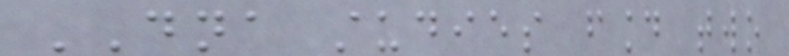DNA studies found two
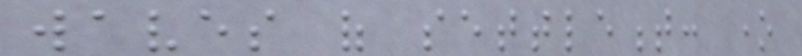waves of settlement: one
